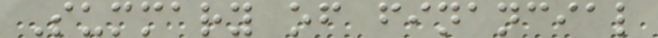Summary of financial
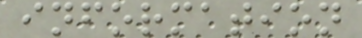information
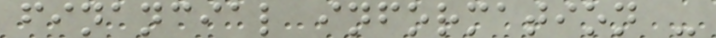financial information -
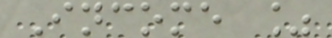Income %
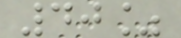40%
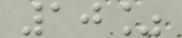10%
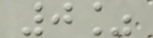0%
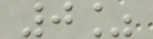0%
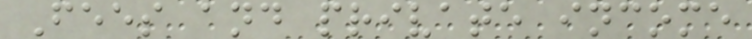Fees and private income
